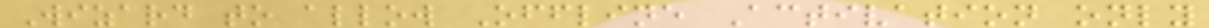Wizard to allow Offline Activation only
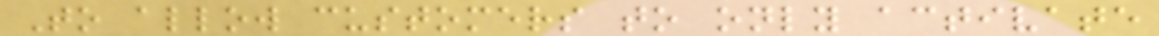To allow customers to only activate
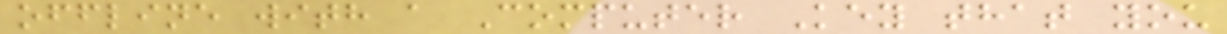offline with a Computer Key that you
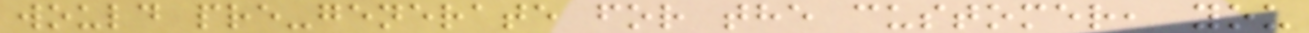would pre-generate for the customer, you
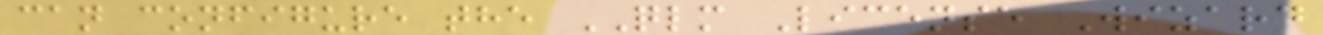can configure the QLM License Wizard
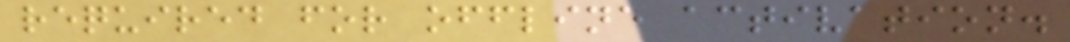required for offline activation.
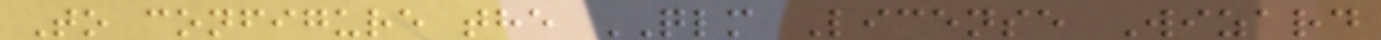To configure the QLM License Wizard
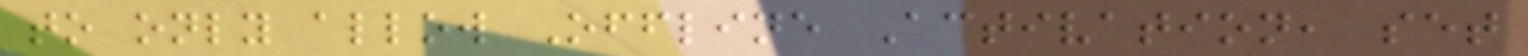to only allow Offline Activation, set
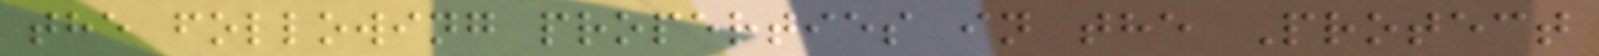the following properties in the Protect
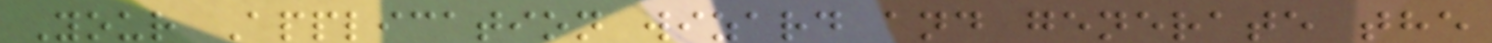Your Application wizard and generate the
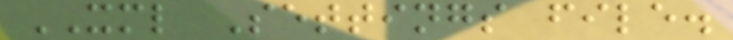XML Settings file.
